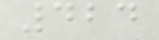424
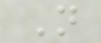N
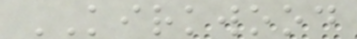KIRKWOOD
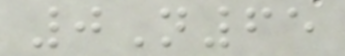0N65
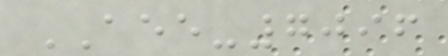AEE-7096
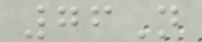76N
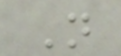N
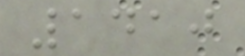1410
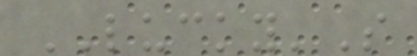LUCKY'S
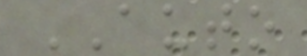AUTO
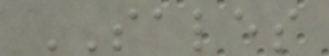SALES
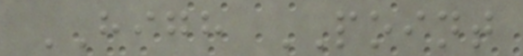HIGH POINT
